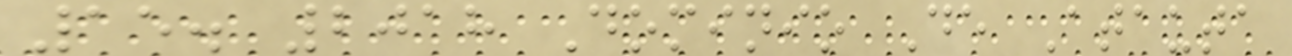15. 2018 Dominio De Atauta
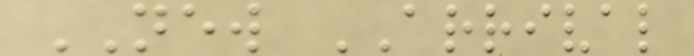NEW ARRIVAL
